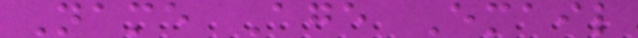Name Age Email
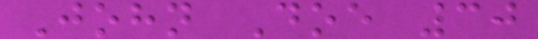John Doe 30
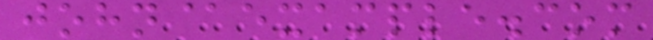john@example.com
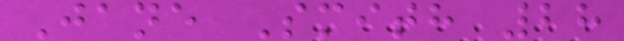Jane Smith 28
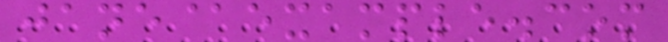jane@example.com
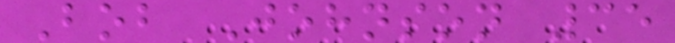Bob Johnson 35
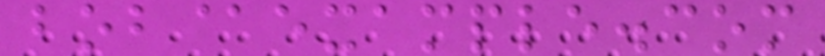bob@example.com
